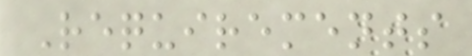Requirements
